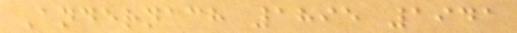Andernach 1895 1941
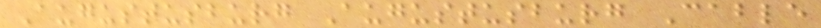Augustusburg Augustusburg Cable
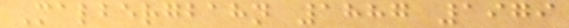Malbergbahn 1887 1979
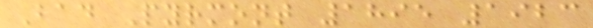Bad Pyrmont 1895 1923
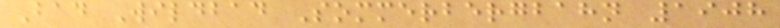Bad Wildbad Sommerbergbahn 1908
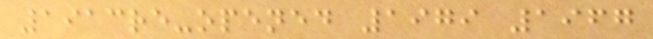1913re-opened 1979 1967
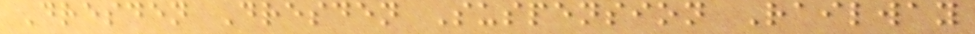Dresden Dresden Suspension Railway
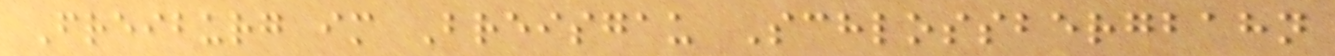Freiburg im Breisgau Schlossbergbahn
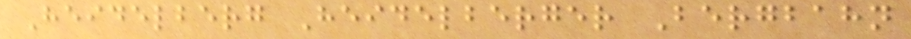Heidelberg Heidelberger Bergbahn
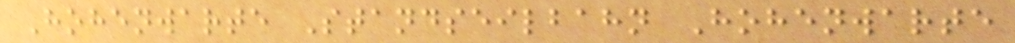Hohenwarte Standseilbahn Hohenwarte
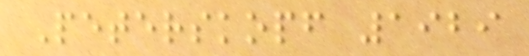Peterskopf 1929
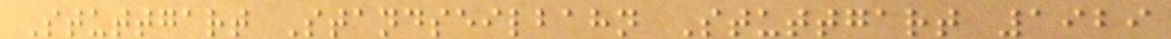Stuttgart Standseilbahn Stuttgart 1929
